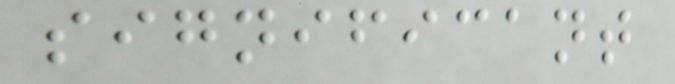significant
